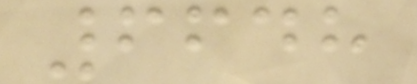6648
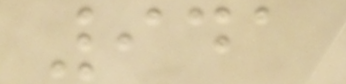941
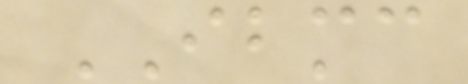IBMC
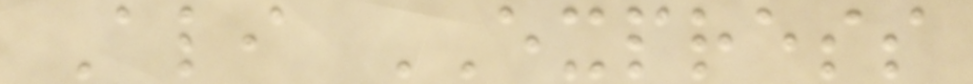Ali EXPRESS
